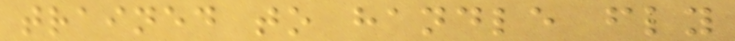trained to handle fly
